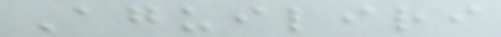Aguiliri
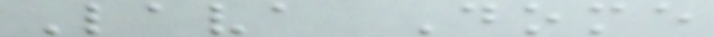Lava Dome
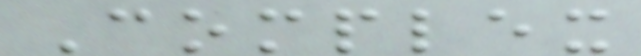Complex
